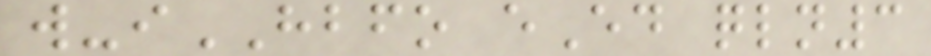w-iHBFO eEd qln3
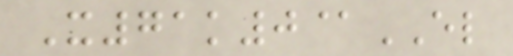X71k0@EL
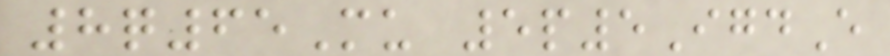8q65Mu 5p5IgdE
